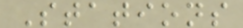Stations
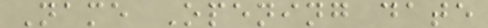Name Opening date
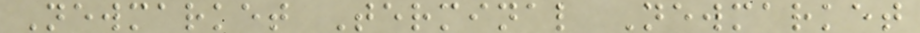Newmarket Terminal Newmarket
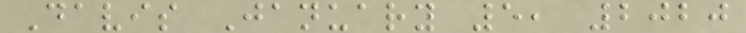Davis January 5, 2020
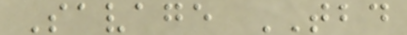Savage TBD
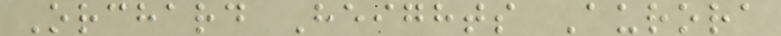Orchard Heights Aurora
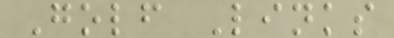Golf Links
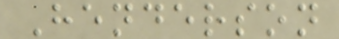Henderson
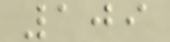109
